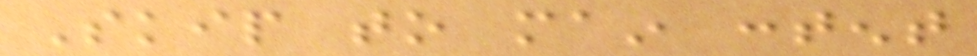Skip to main content
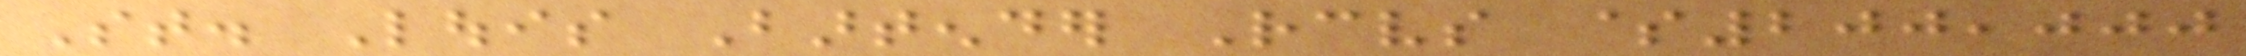St. Louis Bartender Receives $200,000
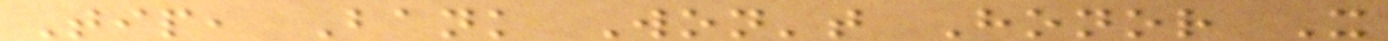Tip, Bank Won't Honor It
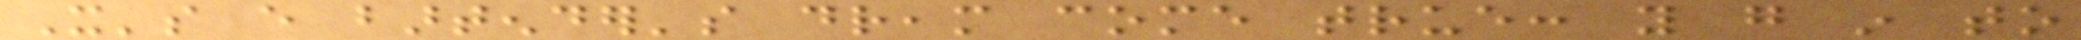It's every bartender's dream come true: you go in to
